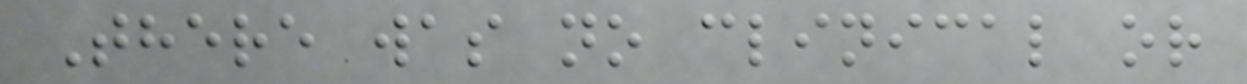There was no clinical or
